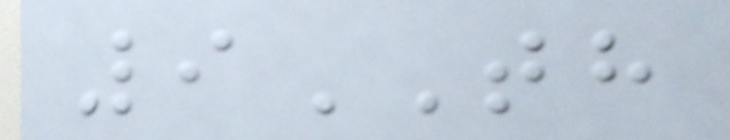9TH
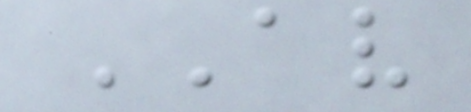AV
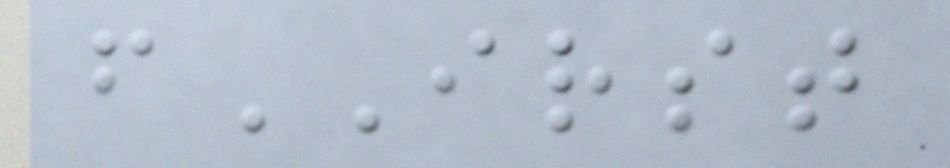fIRST
